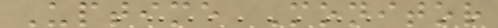Uptime Monitor
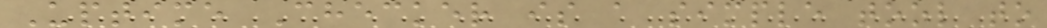Uptime Checker is a simple tool to
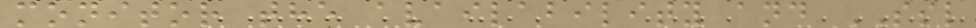monitor the availability and SSL
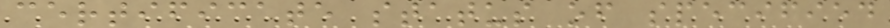certificate status of specified
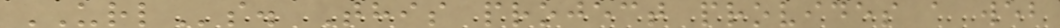URLs. This project provides a web
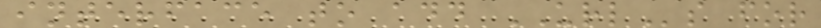interface to add URLs for
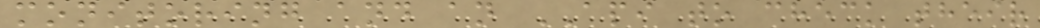monitoring and an API to check their
